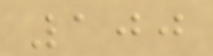100
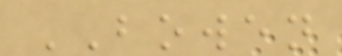BOWEN
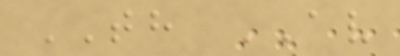TH AV
